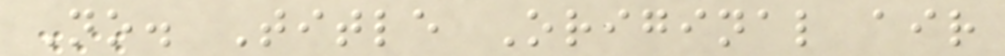No. Title Original air
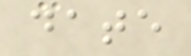date
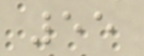55
